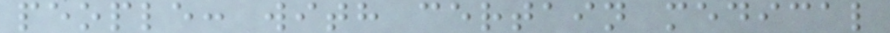people: with certain medical
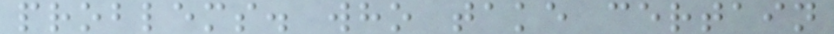problems. who take certain
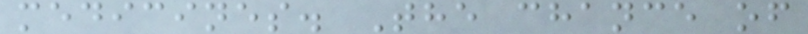medicines. The chance of
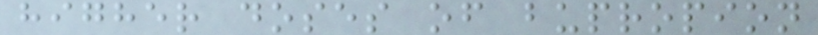higher doses of bupropion
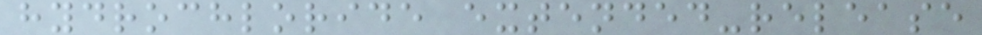hydrochloride extended-release
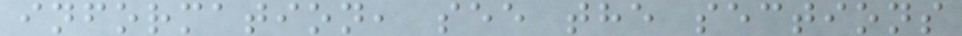information, see the sections
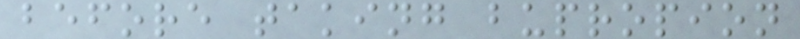before taking bupropion
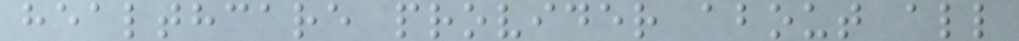healthcare provider about all
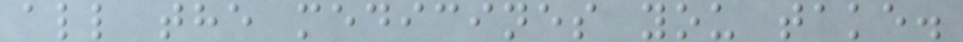all the medicines you take.
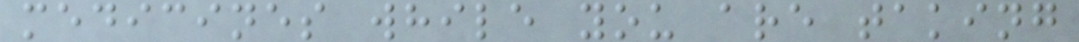medicines while you are taking
